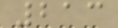213
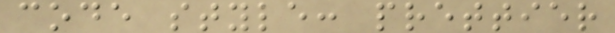code style: prettier
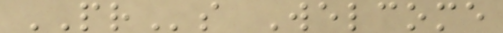PRs Welcome
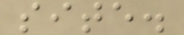site.
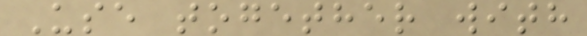Use together with
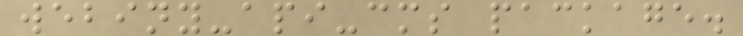webiny-api-cms package.
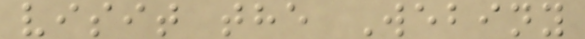visit the Webiny
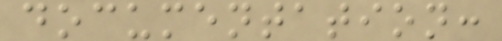documentation:
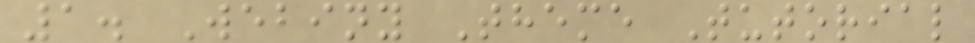1. Webiny Theme Tutorial
